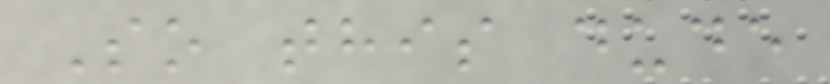So this dude
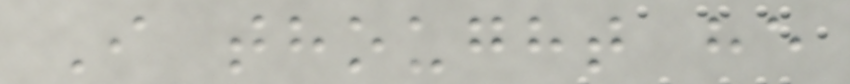I thought he
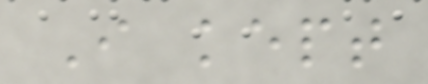I kept
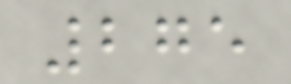275
